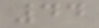44
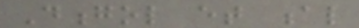Dongol et al
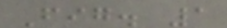Fig. 1
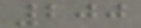200
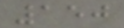150
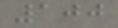100
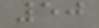50
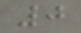0
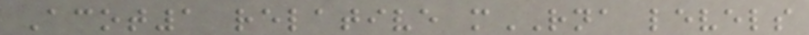Acot1 relative mRNA levels
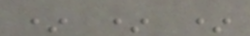* * *
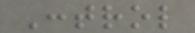Control
